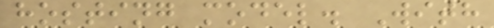hosting model. With
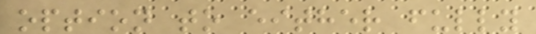option to either fully
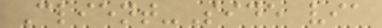Client-Side via
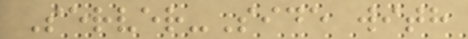Server-Side with
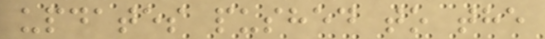updates pushed to the
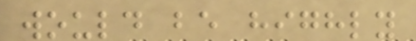would be highly
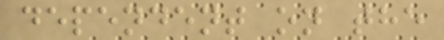dependent on the
